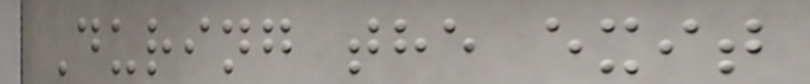During the exit
